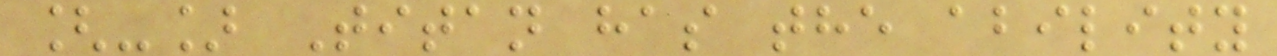[-] Titan has the ability
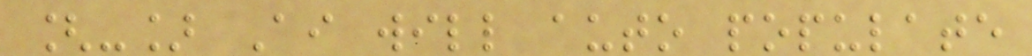[-] Ai will auto populate
